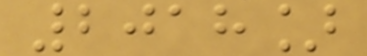2018]
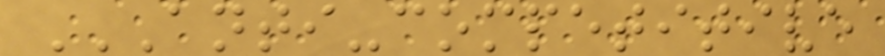ANTI-COMPETITIVE
